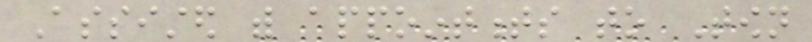Assisted with appointments to Town
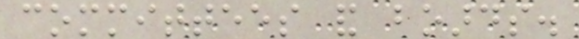committees and boards.
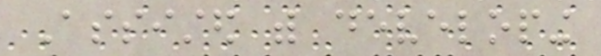Assisted with developing
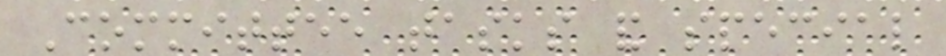Committee tasks and special
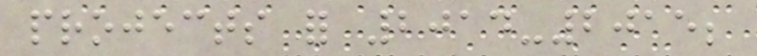projects for 2014-2015;
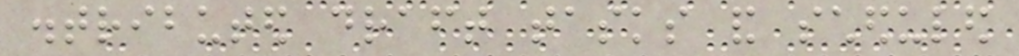distributed draft tasks and scheduled
